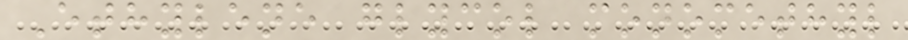Ethylene glycol monomethyl
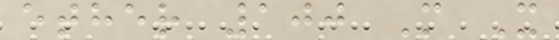ether 100 M X
